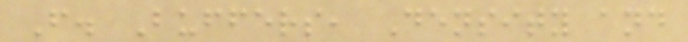F. Buffers, Density and
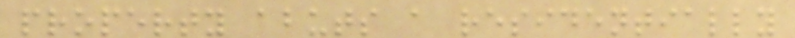property abuts a residentially
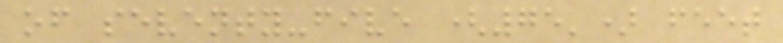of seventy-five (75') feet
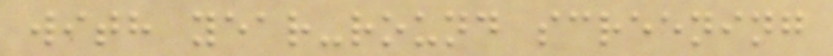with year-round screening
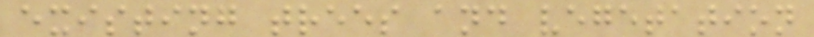existing trees and vegetation
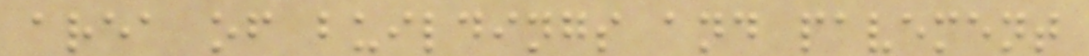area of buildings and pavement
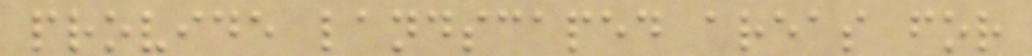provide landscaped areas for
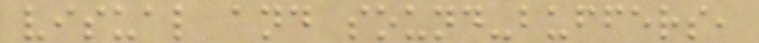visual and sound-buffers,
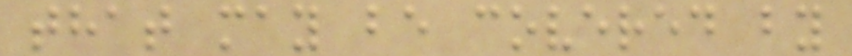that may be covered by
